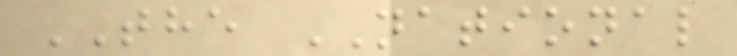THE NATIONAL
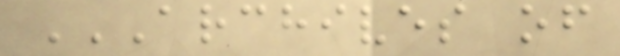ARCHIVES OF
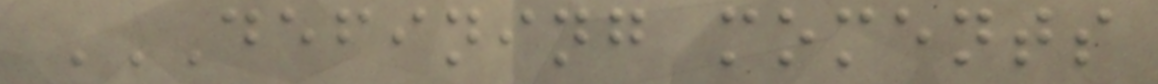DEFINING MOMENTS
